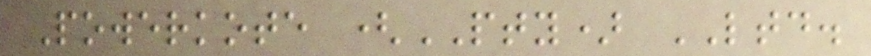Powerkote (PTY) LTD.
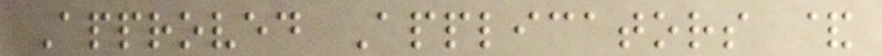Approved Applicators &
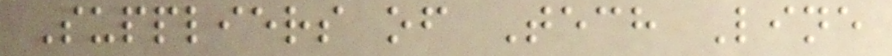Suppliers of Tech Line
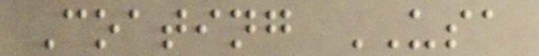Coating USA
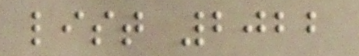list 2022
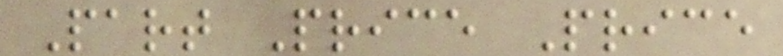Part Price Price
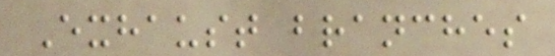Exhaust branches
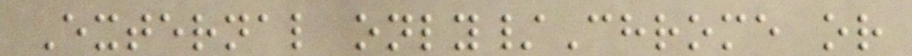External only/Chrome or
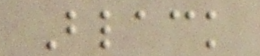Black
